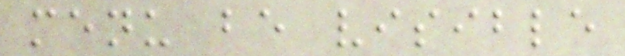menu be visible
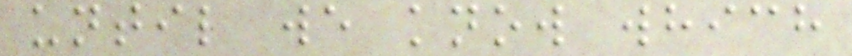until we know which
